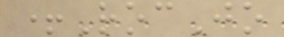+RocJo
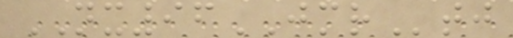NX96JMRtj
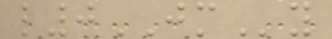l0JMy
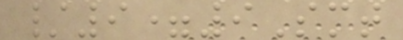/9=9Smt
